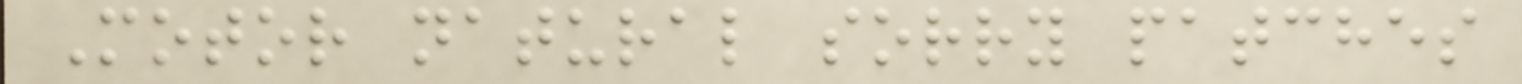Motor natural sorry patches
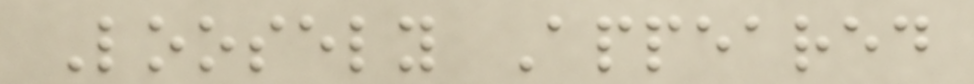Loosely Appeared
